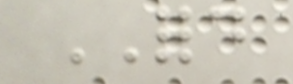FORD
